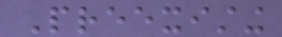Preexisting
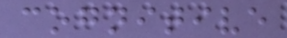cognitive
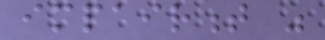impairment was
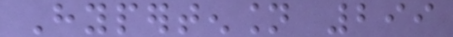Hypertension 299
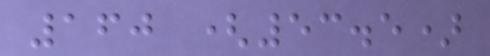160 (53.5)
